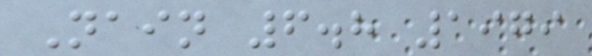Nain 6.8 1979
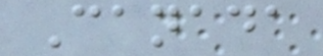Canada
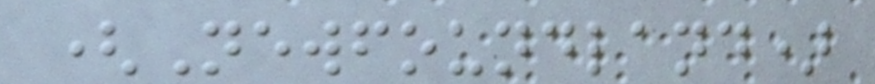(Newfoundland)
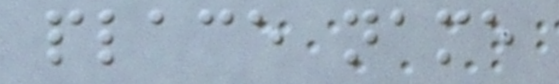place name
